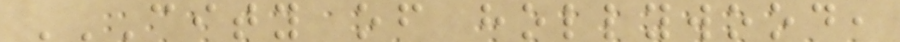CITY OF HOLLYWOOD,
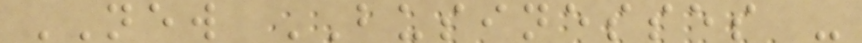NEW BUSINESSES -
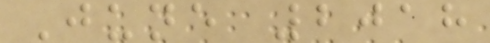June 2018
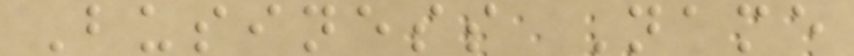Business Name
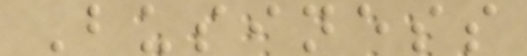Business
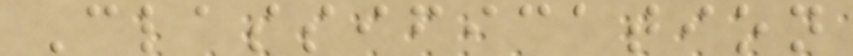Classification
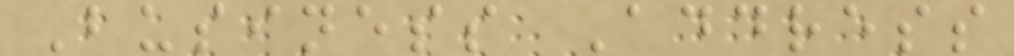Business Address
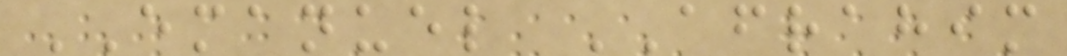EMANUEL AFRAHIM
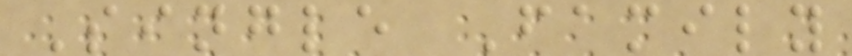Single Family
